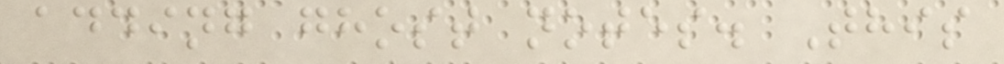adding ghost notes. This
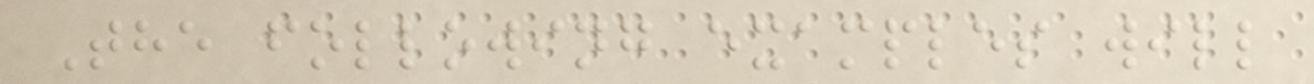The following examples will
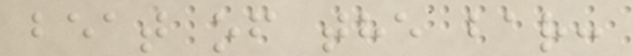beat of the bar:
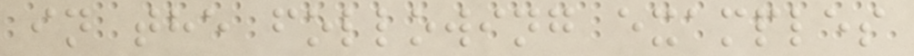in the following examples
